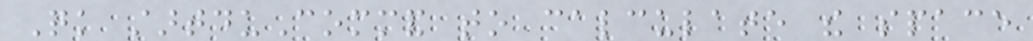Quick startduCommand to calculate the space
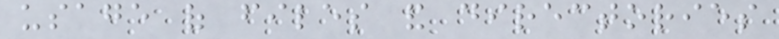usage of files and directories
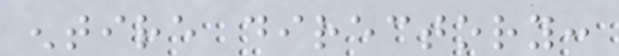entire directory:
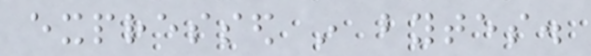expressed in bytes.
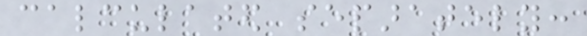calculated separately:
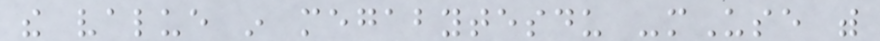the value in megabytesdu -mUse with
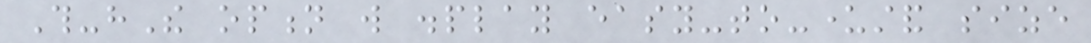This-hThe option will display easy-to-understand size
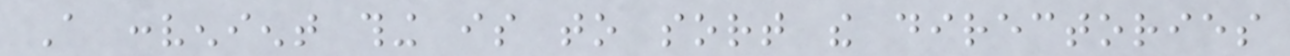A convenient thing is to sort the directories
